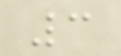3
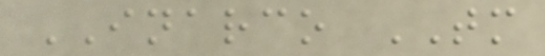INARCO TM
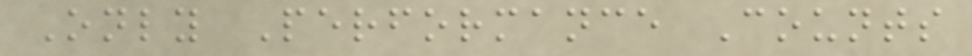Only Performance Counts
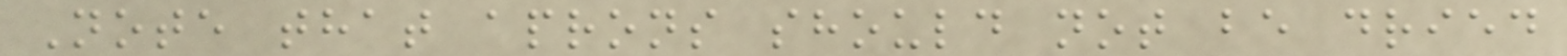Note that aprons should not be dried
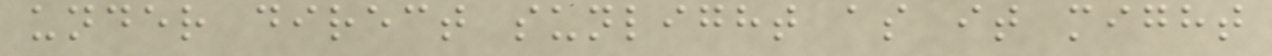under direct sunlight as it might
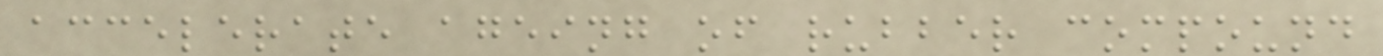accelerate ageing of rubber compound
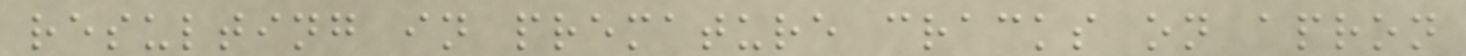resulting in premature cracks on apron
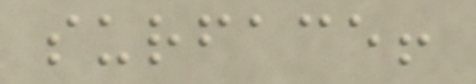surface!
